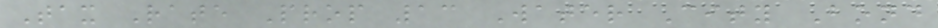Tax Rate Prop 13 Water City Bond
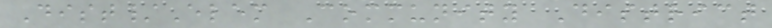Dist/Elem Community District
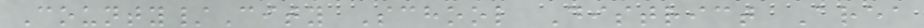County/City School District Area
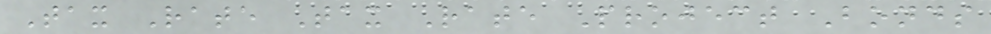Tax Rate Tax Rate Project Bonds
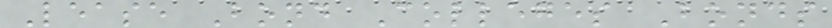Lease Bond Colleges Bonds
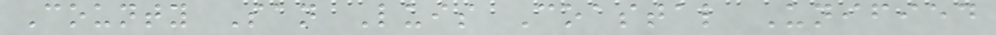County San Luis Coastal Unified
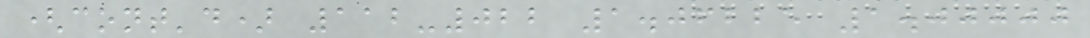(cont'd) 112-022 1.06225 1.00000
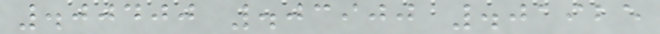.00400 .03900 .01925
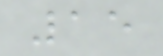15
